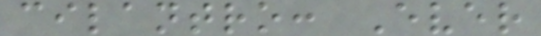cilantro: Ever
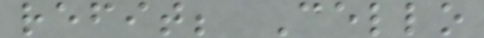refit; Cello
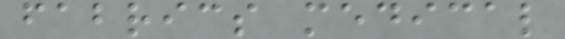fabrics medical
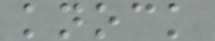knock
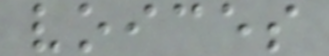voices
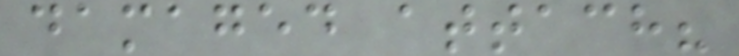damaged attach?
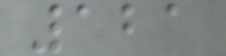121
